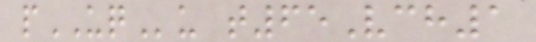pUQu t65Vch1
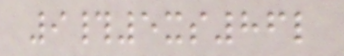9#5xs86l
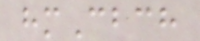hmCbch
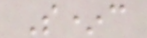S*c
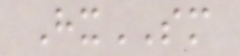HxSM
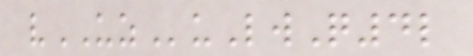vUZuLwQ4l
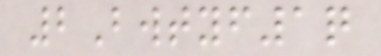2Bwtyf1q
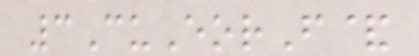3CuEorF&
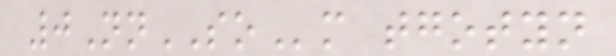0NnSOm tgotyn
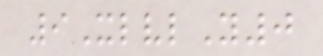9XlvlY0
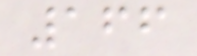166
